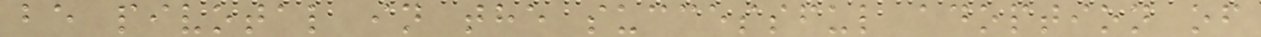be pivotal in the successful adoption of
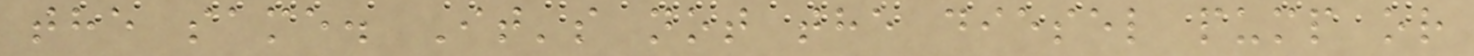the same. It's not the diesel pump or
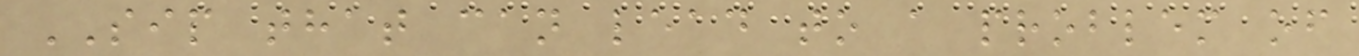SIP that can lead to a problem of
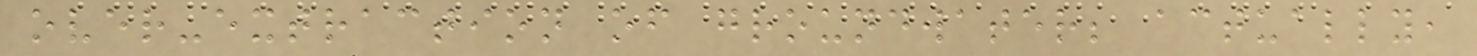over-extraction of groundwater; actually,
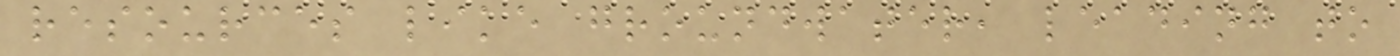resources like groundwater, leading to
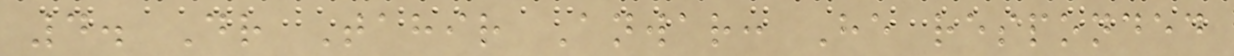4. Dr Tahir Anwar: He responded
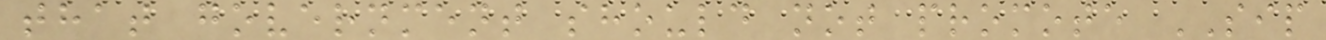that government should not promote SIP
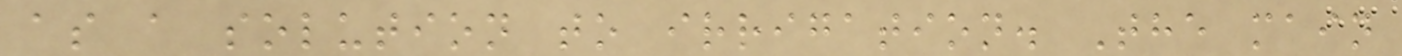as a solution to irrigation. The main
